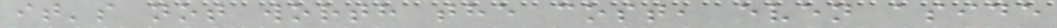it's not worth the cost, even aside
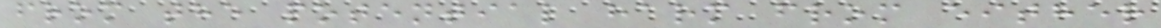from the potential harm from either
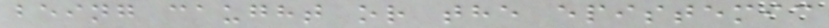being caught or the epistemic
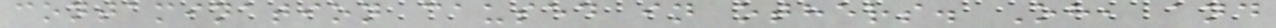contamination caused in others. Oh, and
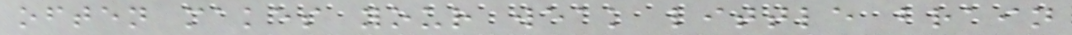often makes your weak little brain
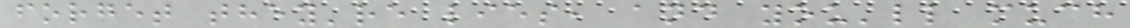forget they're lies, and you'll much
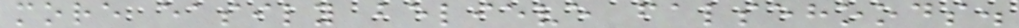more easily believe falsehoods.
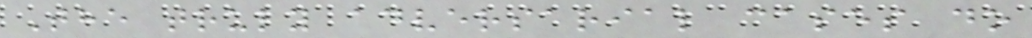The truly adversarial cases do
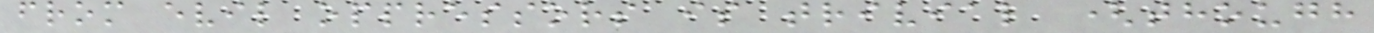from evil oppressors is trivial (though
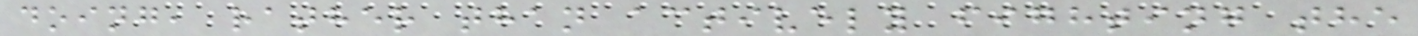doing, rather than actively fighting the
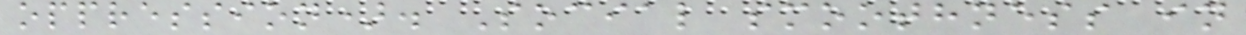oppression). Social smoothness in
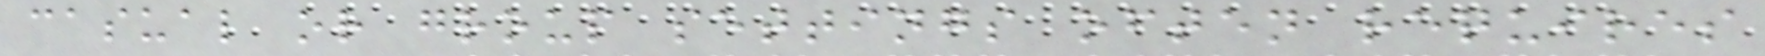casual or group settings often requires
